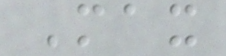Max
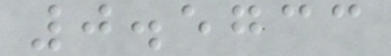0.5733
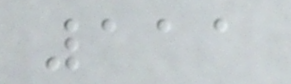111
